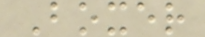Boxer
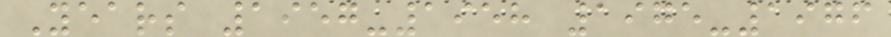Years 1957-1958 1975-1976
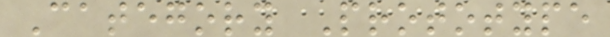Category Prototype
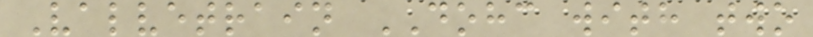Valvetrain DOHC with two
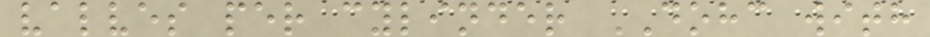valves per cylinder DOHC with
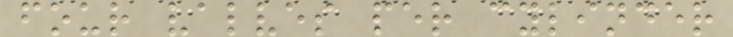four valves per cylinder
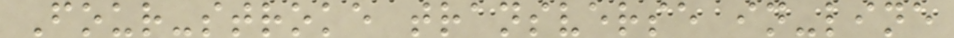Four-stroke transverse in-line
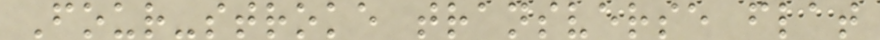Four-stroke transverse flat
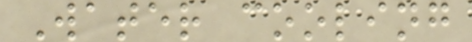Water cooling
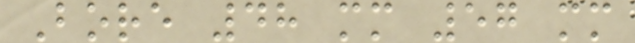Bore 48 mm 57 mm
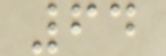64
